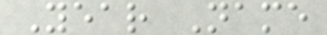Year Name
